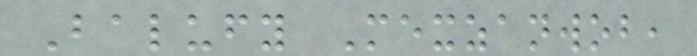Balufy Mexzanwob,
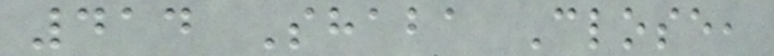414 Shaba Close,
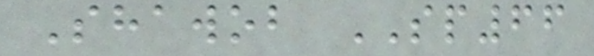Shawob SP66
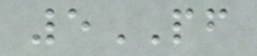5PF
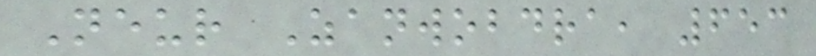Neur Zanwobdra, 653
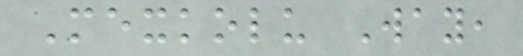Mexkolu Way,
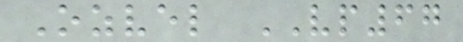Ozvel VP67
